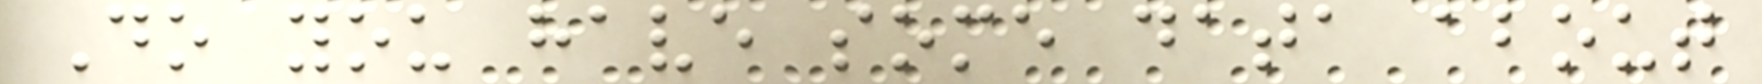Do you have some data about
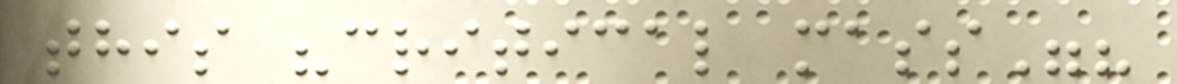this "critical mass"?
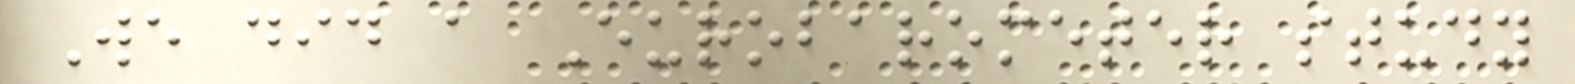We did a Eurobarometer study
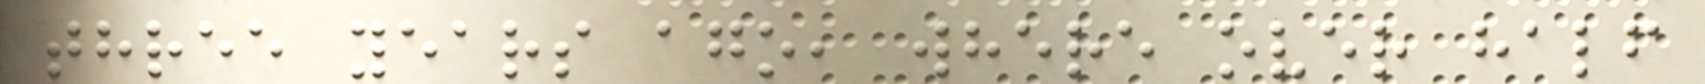three years ago, where over half
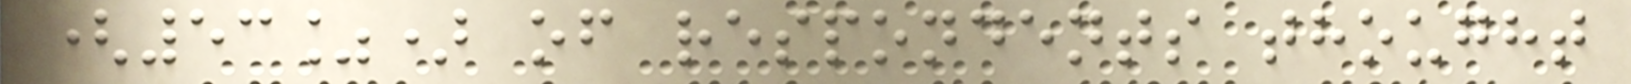(53%) of respondents thought
